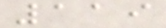119
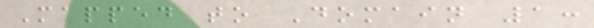Mapped to Domain 1:
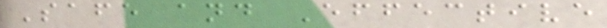Safe and Effective
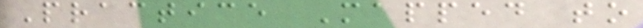Practice Mapped to
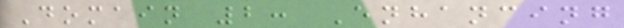Domain 2: Enhancing
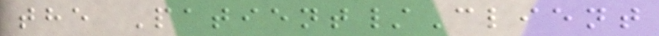the Patient/Client
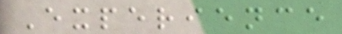Experience
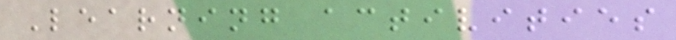Learning activities
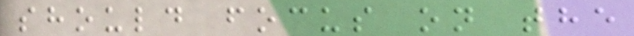should focus on the
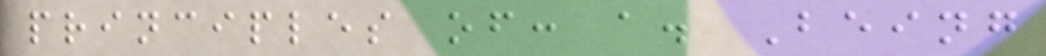principles of: a. Being
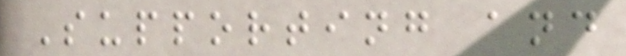Supporting and
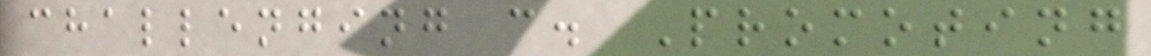challenging c. Promoting
